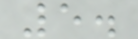5.
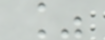%
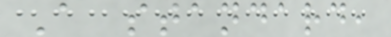A standard,
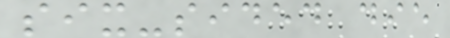six-sided die
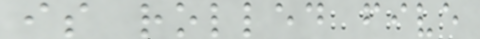is rolled five
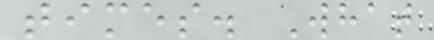times. What
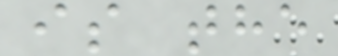is the
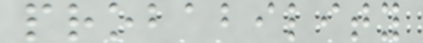probability
